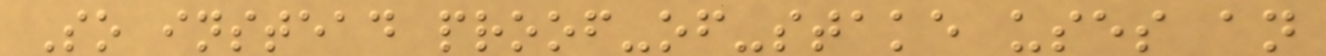So instead proof-of-stake uses an
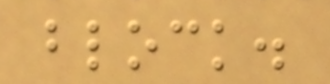block.
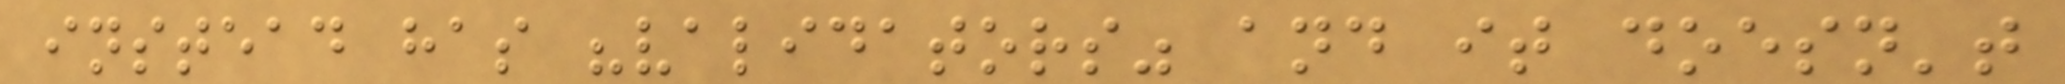instead has "validators" and it doesn't
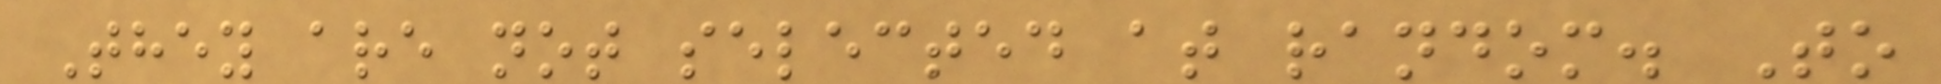They are not selected at random. To
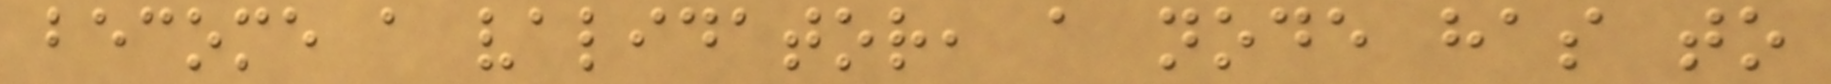become a validator, a node has to
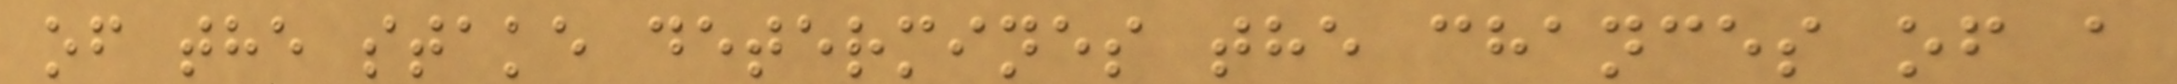of the stake determines the chances of a
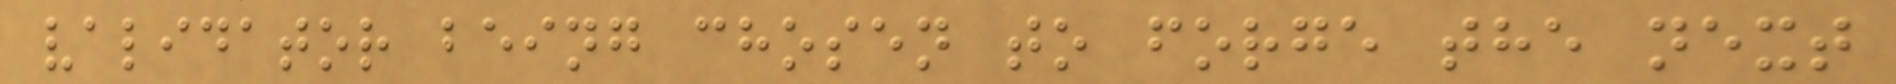validator being chosen to forge the next
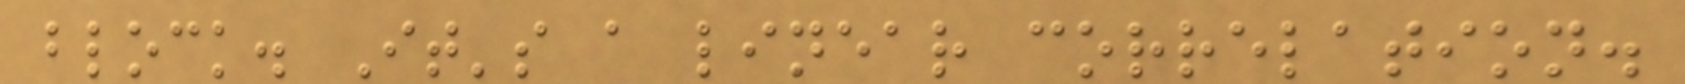block. It's a linear correlation.
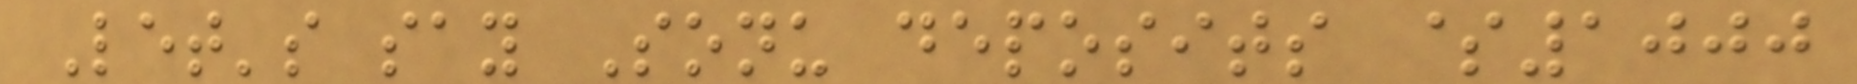Let's say Sonu deposits $1000
